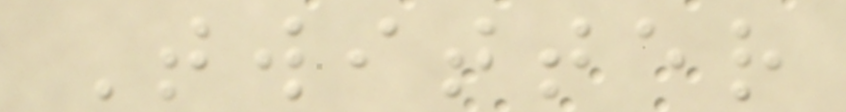Twitter
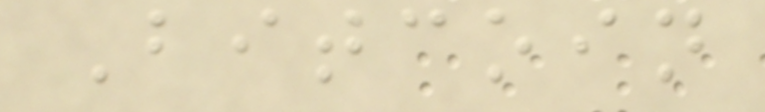Bitcoin
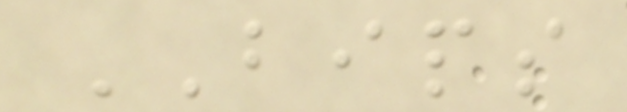BIPS
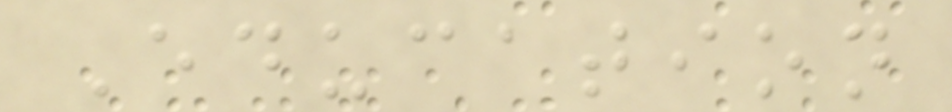Education
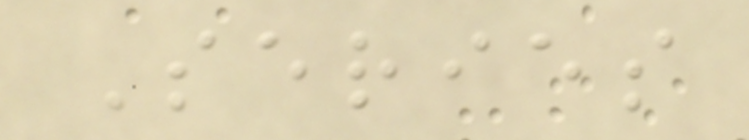Series
